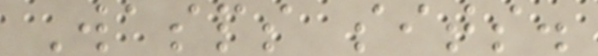Wasps sits.
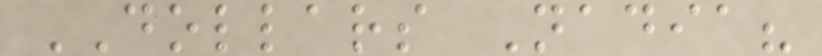DOLLARS Nadia?
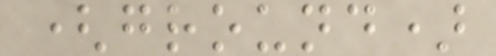(ground)
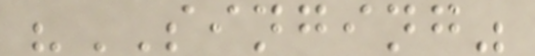"SINGING"
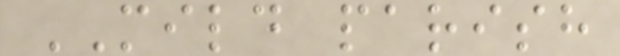MILD parish
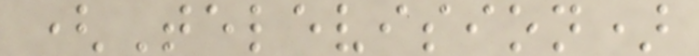(Television)
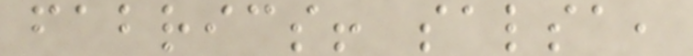fabrics! salsa,
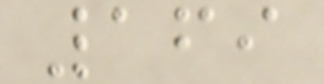169
